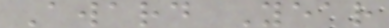Award Year
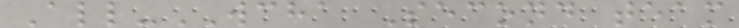All-WCHA Second team
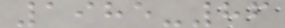1985-86
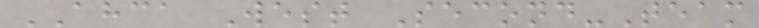AHCA West Second-Team
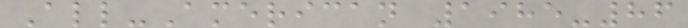All-American 1985-86
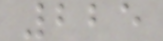225
